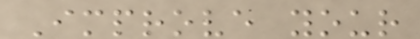Improve your
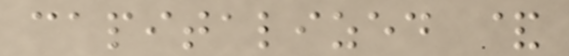capitalized &
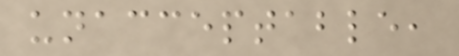unacceptable,
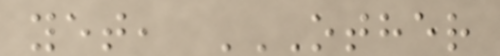yet, OTHER
